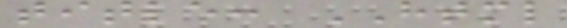title: HTML
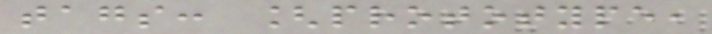tags: [prototype,
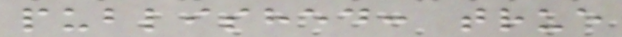published: true
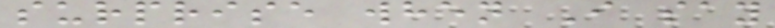surprise when I say
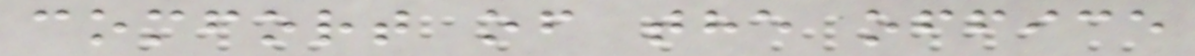comfort of the office
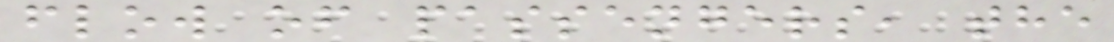flow of passengers, the
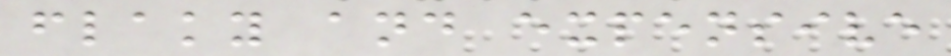flaky and expensive
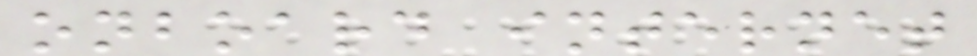onboard internet
